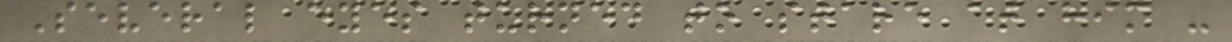Several eyes turned to stare at him -
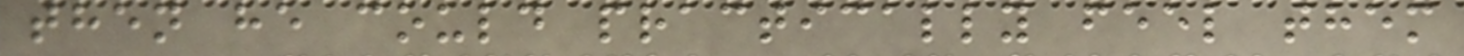then he could practically feel them
